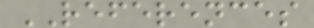REFERENCES
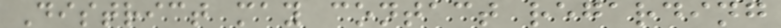District may contact regarding
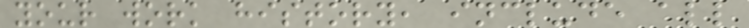your work history, include all
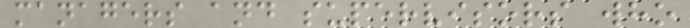managers and supervisors who
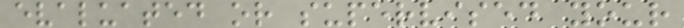evaluated or supervised your
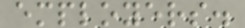employers.
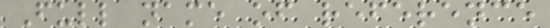Full name of reference
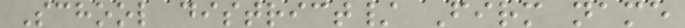School district/ Firm name
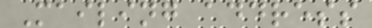Mailing address
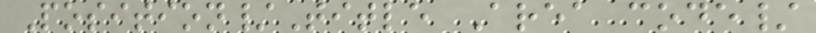Position/Title Area code/
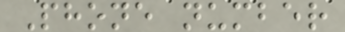Phone number
